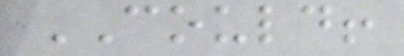COULD!
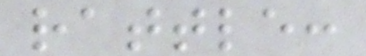rattle:
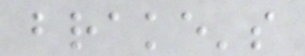brake's
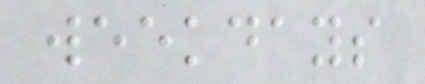weekdays
